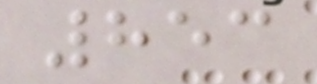853
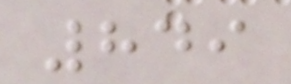849
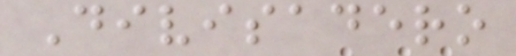Divisadero
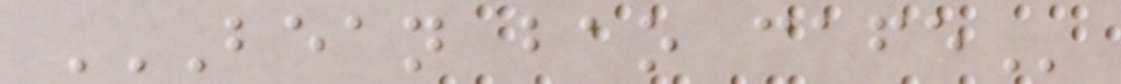BEAN BAO CAFE
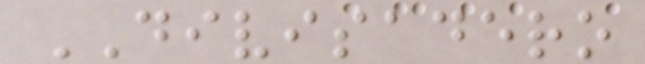DIVISADERO
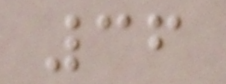36
